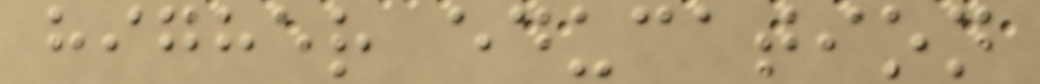higher education
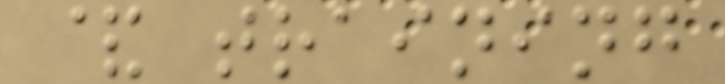& training
